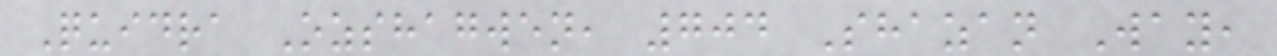Quidra Ozshagwen, 704 Shazan Way,
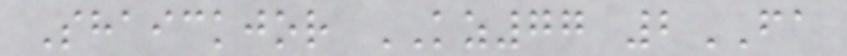Shaickjor KZ77 2FA
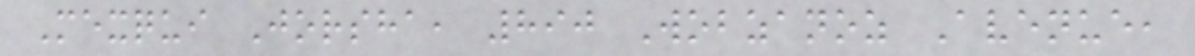Mexqui Jorsha, 890 Wobzanoz Avenue,
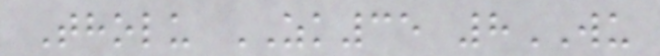Tholu ZK35 8WU
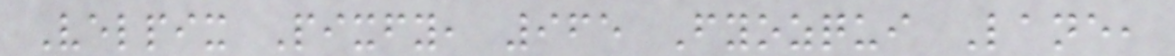Velpix Pixfy, 965 Fyozqui Lane,
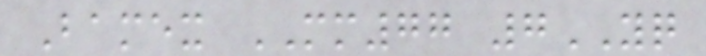Bamex MM77 7YQ
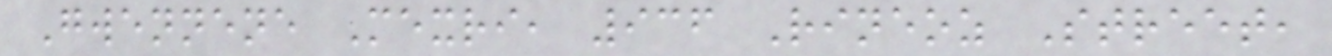Gwennene Mexri, 936 Rineoz Street,
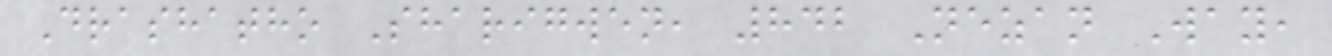Drashatho Sharigwen, 842 Nezan Way,
